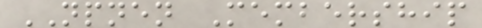NPNEN Membership
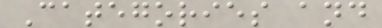Categories and
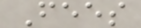Fees
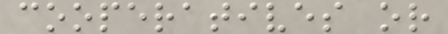cooperatives or
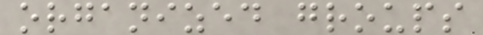organized groups
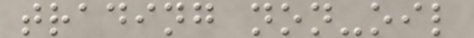trading non-oil
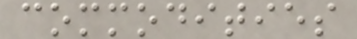commodities
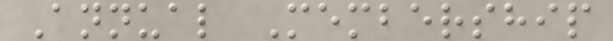Annual Membership
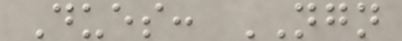Dues: NGN
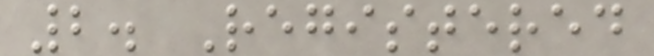2. Registered
